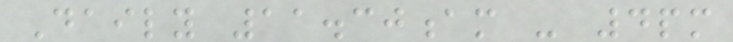Daily 11.30am - 4pm
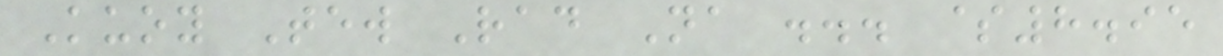Kuoy Tew Rad Na ... $8.95
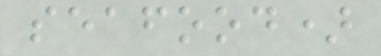seafood)
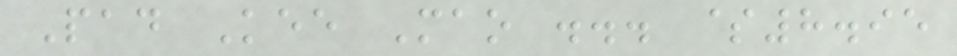Pad Kee Mao ... $8.95
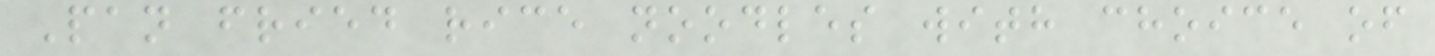Pan fried rice noodles with choice of
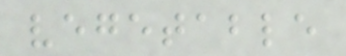vegetable
